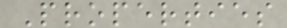Properties
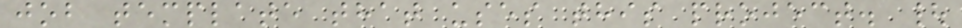job template that uses this project. |
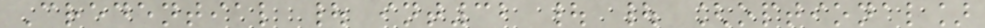Credential | int32 | | [optional]
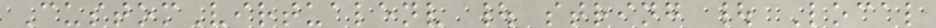CustomVirtualenv | string | Local
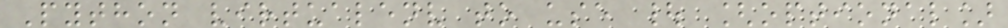Python virtualenv to use | [optional]
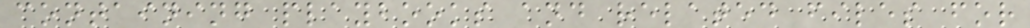containing playbooks and related files for
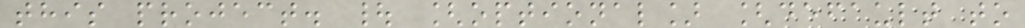this project. | [optional] [default to
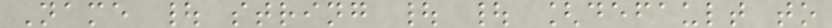Name | string | | [default to
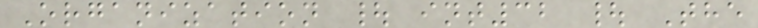Organization | int32 | The
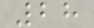28
